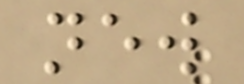new
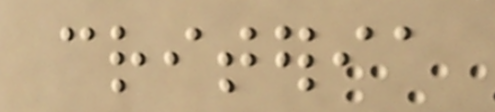criteria
